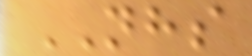NHS
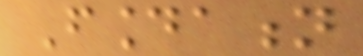Foundation
